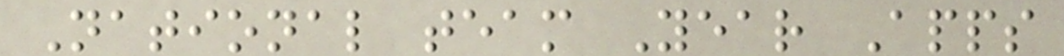National team Year Apps
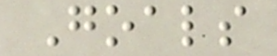Goals
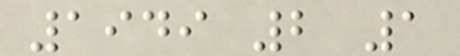1949 2 1
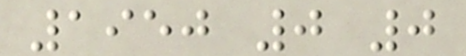1950 0 0
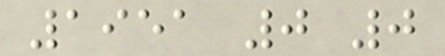1951 0 0
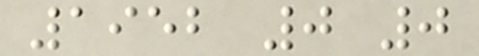1952 0 0
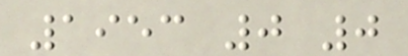1953 0 0
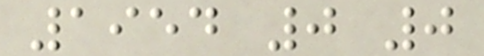1954 0 0
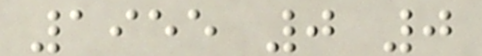1955 0 0
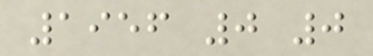1956 0 0
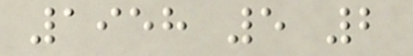1958 5 2
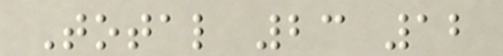Total 23 12
